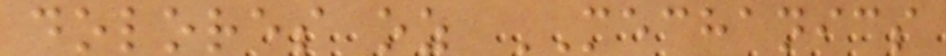dolores oz MECHANICS
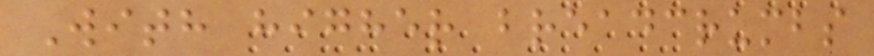With higher breadcrumbs
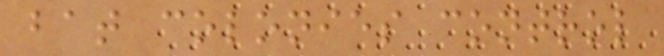bat colonies control
